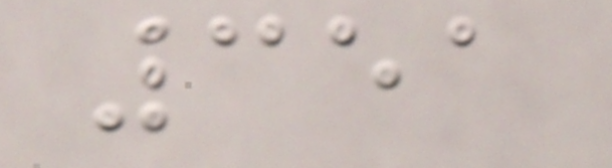351
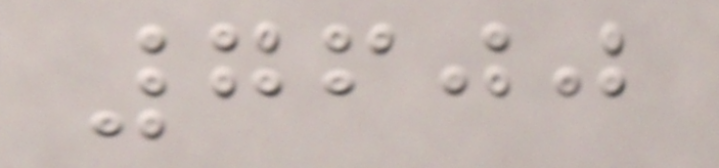7600
